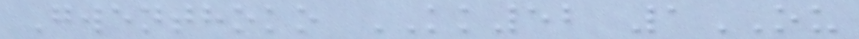Gwenthoko KK52 1OU
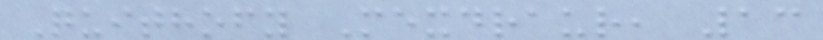Quithofy Mexdraur, 13
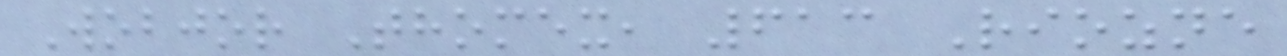Wobjor Thomex, 613 Riozne
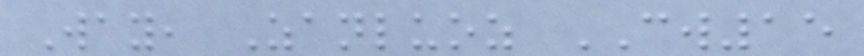Way, Zanluoz CW15
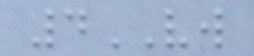4VW
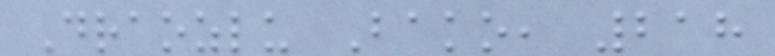Draozlu Bako, 218
